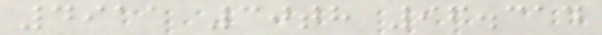4911 30th 96.314
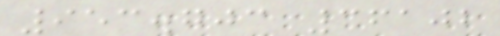953.703 36102
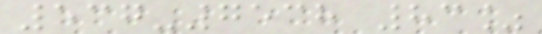537-7538 83%
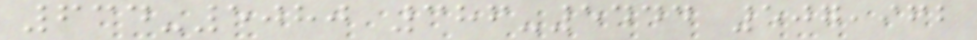634-5080 386-5444 507,962
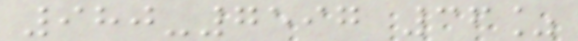980-7597 36%
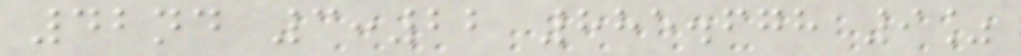42nd 3:22 885.678 9%
